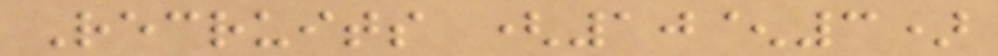Recruits (10^3)
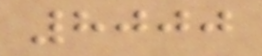8000
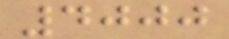4000
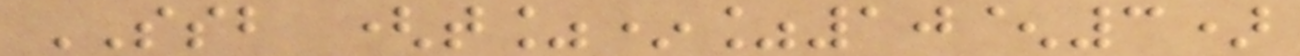SSB (t%*%10^3)
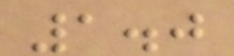1.0
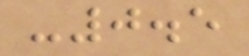-0.5
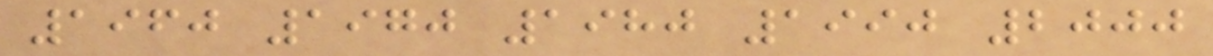1960 1970 1980 1990 2000
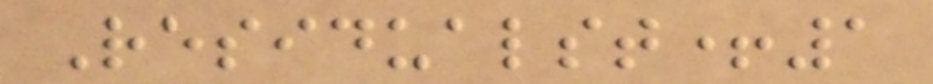Residualst+1
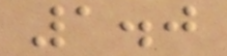1.0
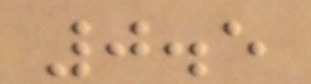0.5
